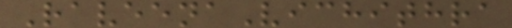RaveenaVichithra
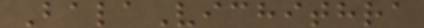BalaVichithra
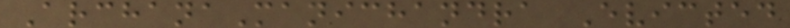ArchanaManichandra Evicted
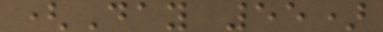(Day 55)
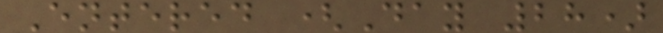Entered (Day 28)
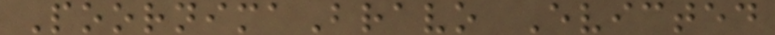PoornimaBravo Evicted
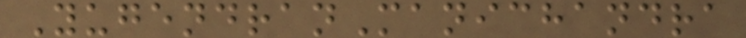YugendranManichandra
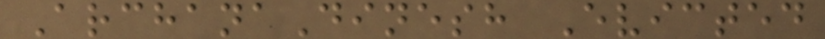ArchanaDinesh Evicted
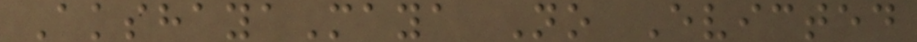AkshayaMaya No Evicted
